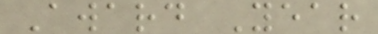Award Year
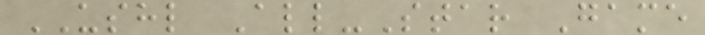USHL All-Star Game
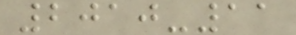2010-11
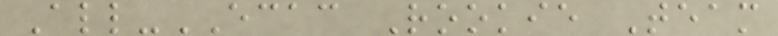All-ECAC Rookie Team
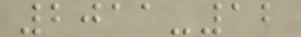2011-12
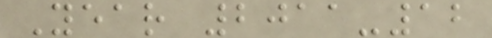Year 2011-12
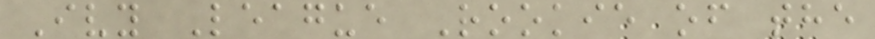Ivy League Rookie of the
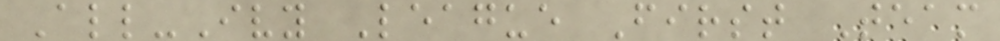All-Ivy League First Team
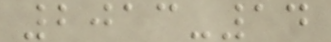2013-14
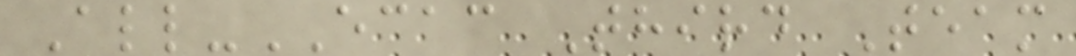All-ECAC Third Team
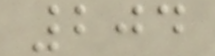204
